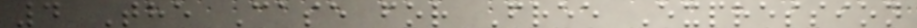4 The Case for Free Expression
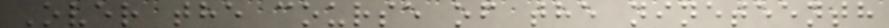Over the course of the nineteenth
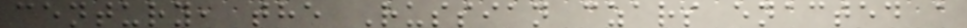century, the Russian czars enacted a
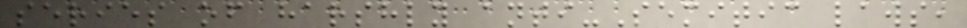series of harshly anti-Semitic laws,
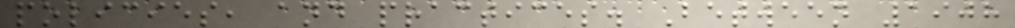policies, and practices. Between 1908
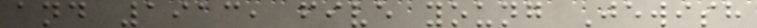and 1913, five young Jewish
